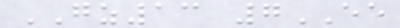GZ13 7EE
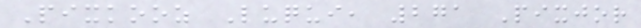Pixkooz Luqui, 271 Pixjor
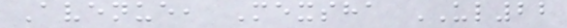Avenue, Mexsha UL22
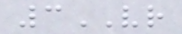3VR
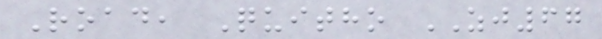Road, Quitho ZJ67
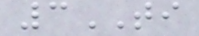3TI
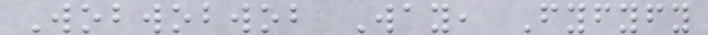Wobwobwob Way, Fyfyfy
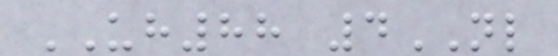UH88 4NL
